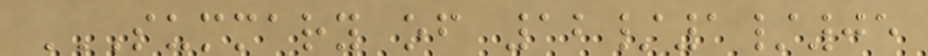SUMMARY OF 12/1/05
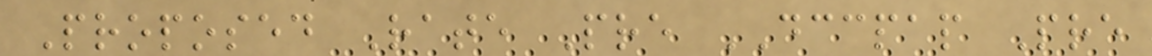Proposed Rate Pre DCCPAP Pre
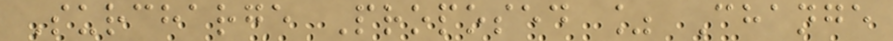Surcharge Proposed % Change
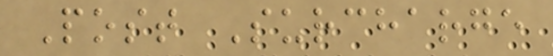Post Surcharge
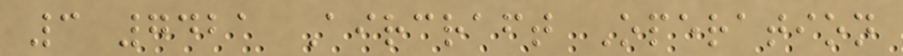3 7421 Aircraft Operation
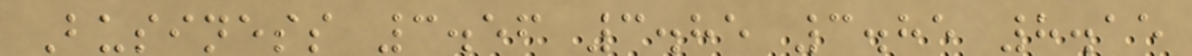Business 3.56 3.85 3.85 8.15
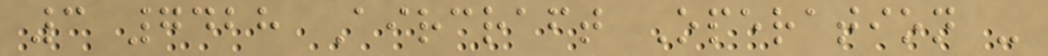3 7428 Aircraft Operation -
